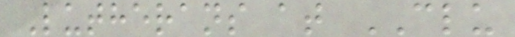Lutherans at CLU
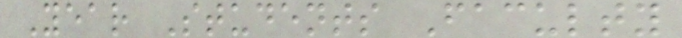Year Students Faculty
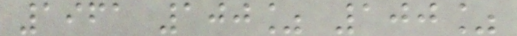1961 100% 100%
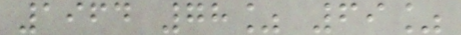1964 78% 69%
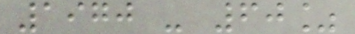1970 - 60%
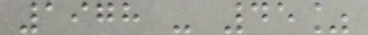1978 - 45%
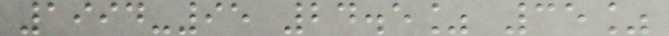1994-95 24.5% 35%
